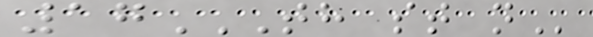17TH ST N
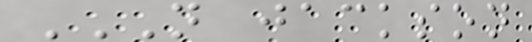N JACKSON
